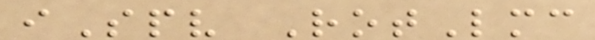iSpv RotLmc
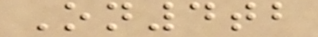On4tb
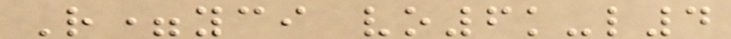R=yci vo6k-l4
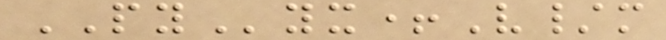PYyx+V/m
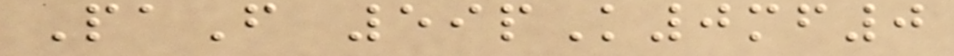PaF 59pK0mf0
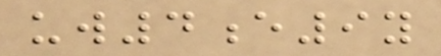uw4e9y
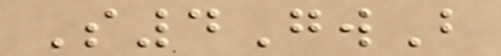S4GwB
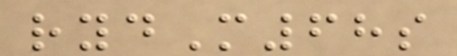rydM68s
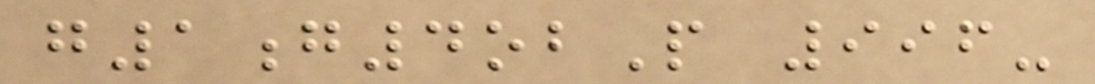g1g4obP 996-
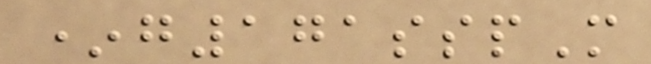*g171sspM
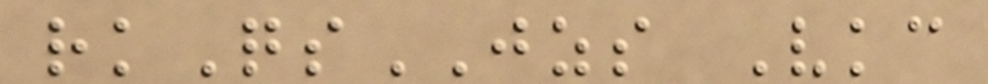rkQsJZS Vkc
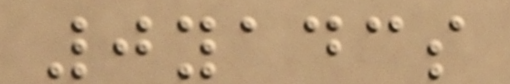0yadcs
